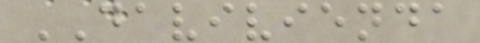DAVIVIENDA
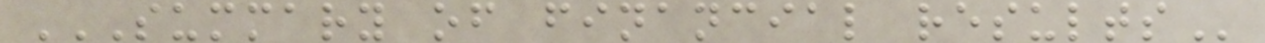SUMMARY OF FINANCIAL RESULTS
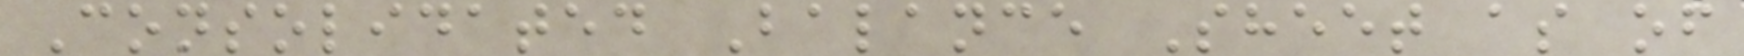Consolidated Balance Sheet as of
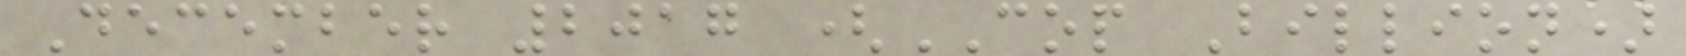December 2017 (COP Billion)
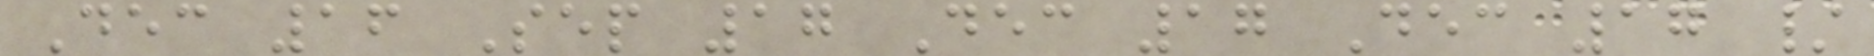Dec 16 Sep 17 Dec 17 Dec 17 /
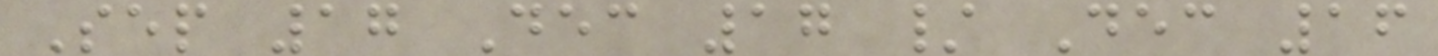Sep 17 Dec 17 / Dec 16
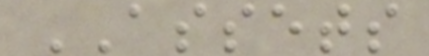ASSETS
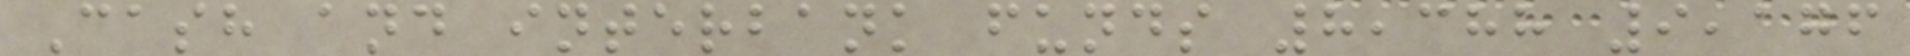Cash and interbank funds 8,388 9,176
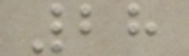28
